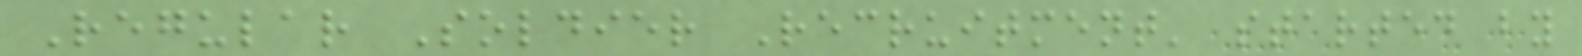Regular Soldier Recruitment' started by
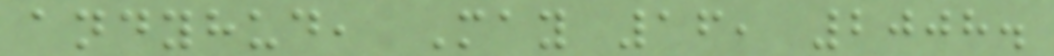andyhud, May 16, 2008.
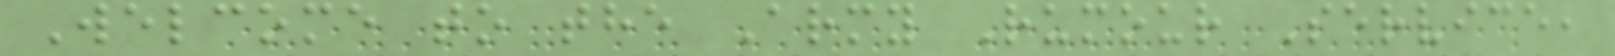Welcome to the Army Rumour Service,
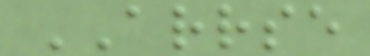ARRSE
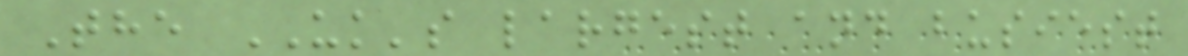The UK's largest and busiest
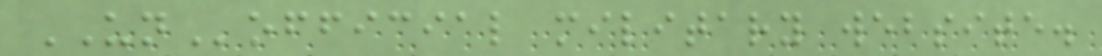UNofficial military website.
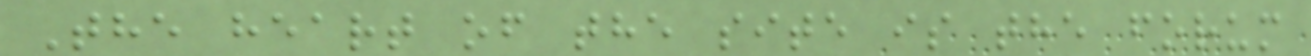The heart of the site is the forum
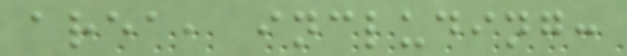area, including:
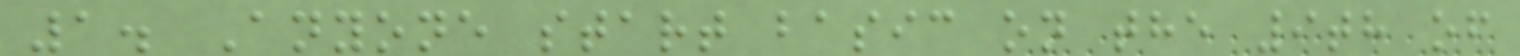1. Anyone start basic on the 9th of
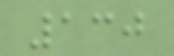130
